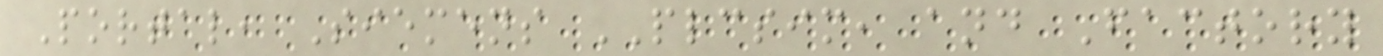Portal, Siemens PLCSIM, and Factory
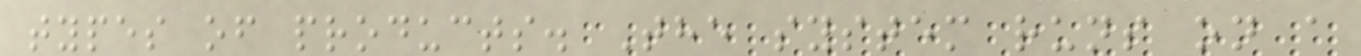types of products. The system runs on a
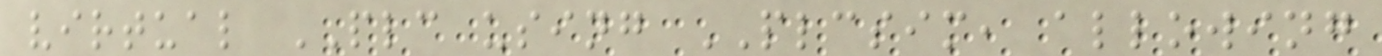virtual PLC using PLCSIM, allowing
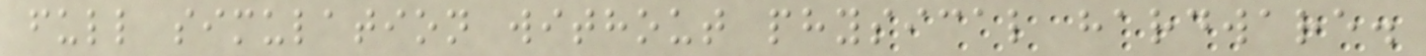full simulation without physical hardware.
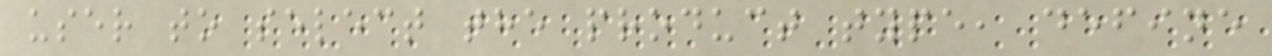user to select the product type, define
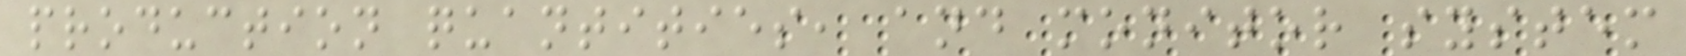production quantities, and monitor system
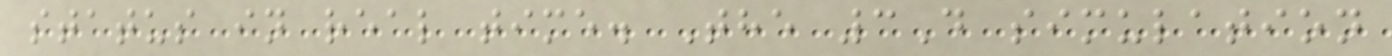status in real time. The 3D simulation
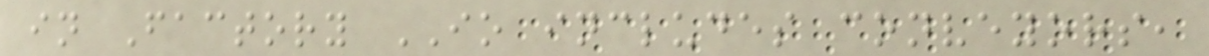in Factory IO includes conveyors,
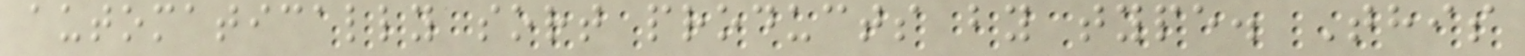automatically sort products by type. This
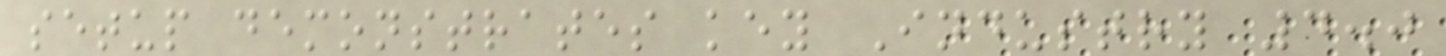setup demonstrates key Industry 4.0
